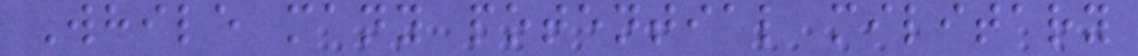While many potential military
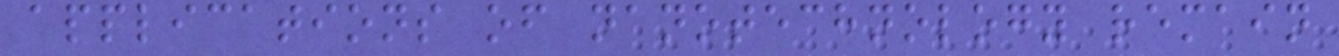applications of nanotechnology remain
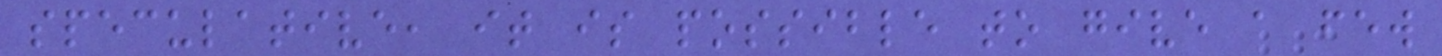speculative, it is possible to give a few
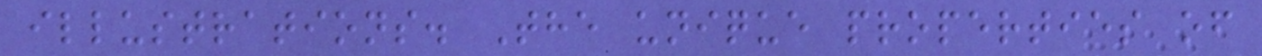illustrations. The unique properties of
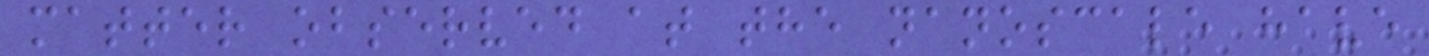matter observed at the nanoscale have
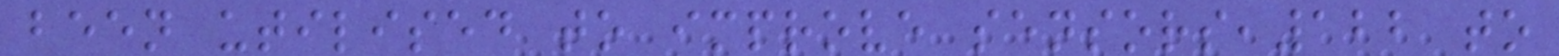been utilised to improve sensors,122 to
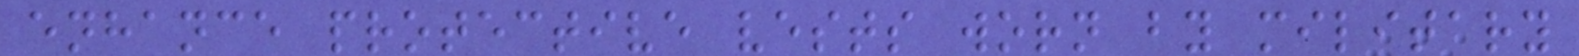enhance protective vests worn by military
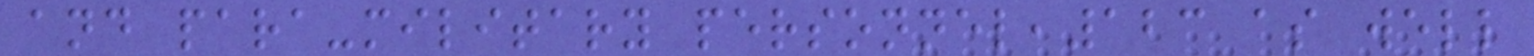and para-military personnel,123 as well
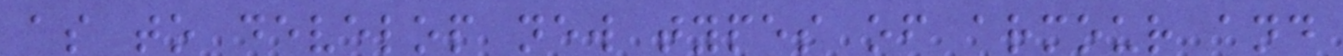as to develop new types of armour and
